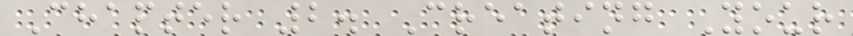Chapter 2. Creating Your
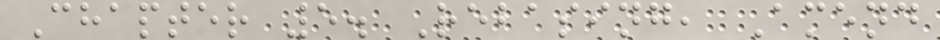Chapter 5. Rebasing, Amend
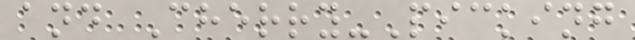and Cherry-Picking
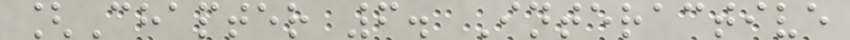[Chapter 6. Interactive
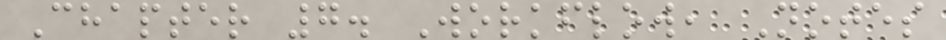Chapter 7. Workflow, Notes
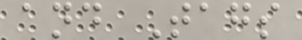and Tags
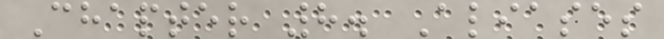Chapter 8. Aliases
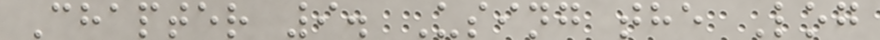Chapter 9. Using the Log
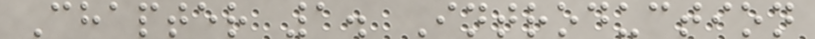Chapter 1. Introduction
